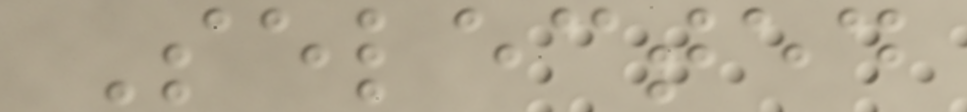Selected
